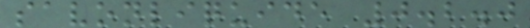savonliquide 0.2.0
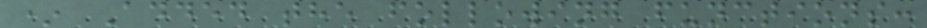* Added the following functions:
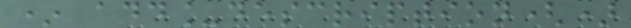* add_description()
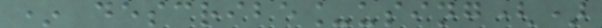* describe_using()
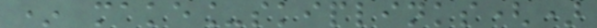* make_skiplinks()
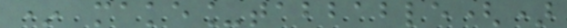* make_tabbable()
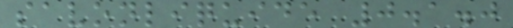savonliquide 0.1.0
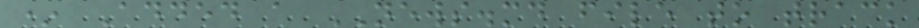* Added a NEWS.md file to track
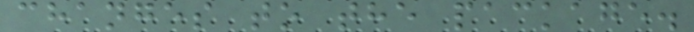changes to the package.
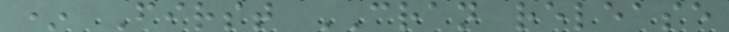* First CRAN release
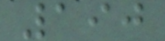190
